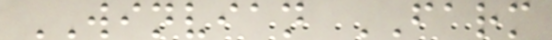WINVIAN FARM
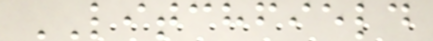LITCHFIELD
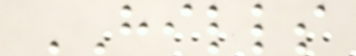HILLS
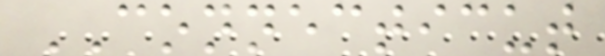CONNECTICUT
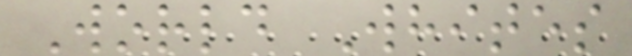World Whites
